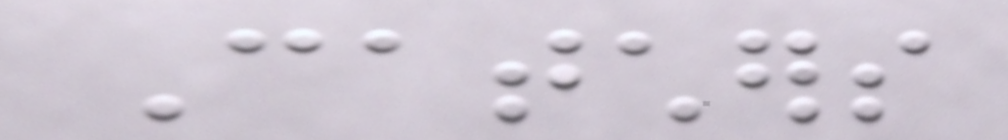Catchers
